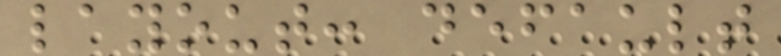layout: default
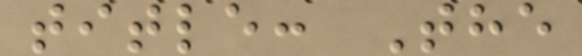title: The
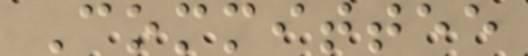Committee
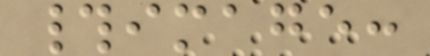#image:
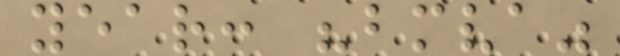year: "bmva"
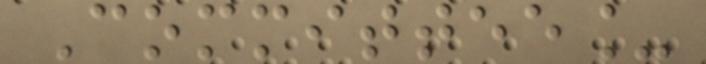Committee_
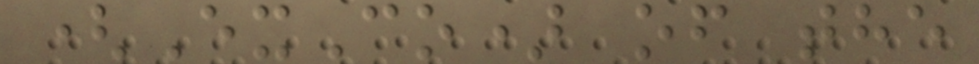(ExCo) of the
